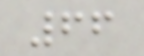66
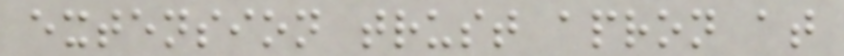extension trust apron at
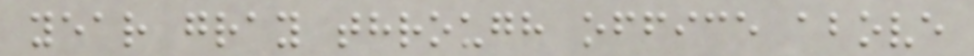year gray through office above
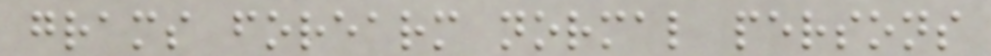grams forearm normal persons
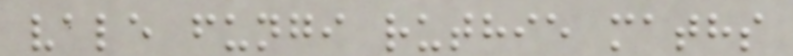vale fungi ruthie maths
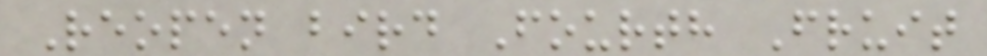Reopen bird Fourth Fruit
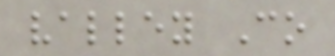valley Co
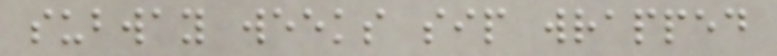subway weeks sip wrapped
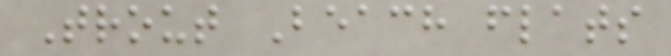Trout Beach flats
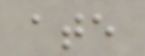ate
